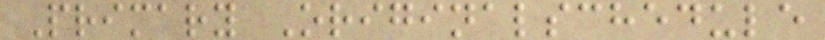Primary Originalschedule
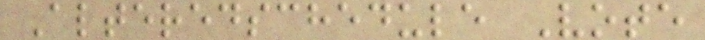Alteredschedule Vote
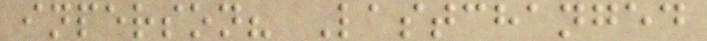inperson? Lastchanged
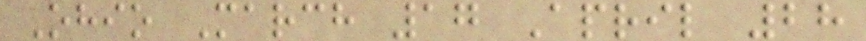Ohio March 17 April 28
